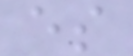es
